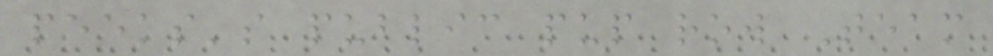peeks's public pup row Team
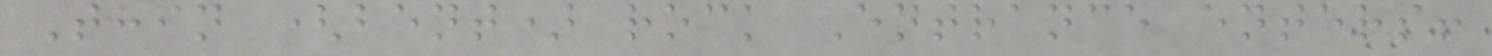Thin (bent) rock Entrance enters!
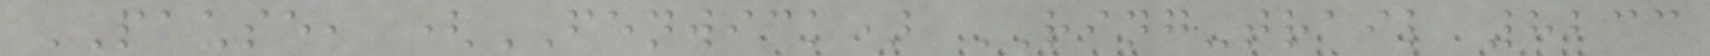PAUSE, (FENWICK) RING-trail 8233
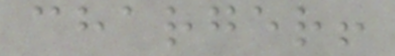charger!
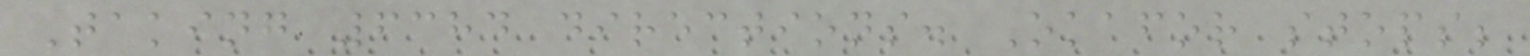Taking 6384 directions. Okafor stops;
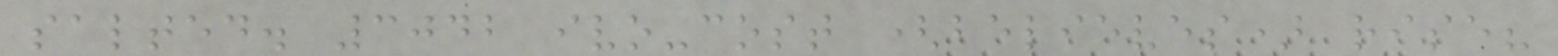salted. 3042 ivo-cost (believes) rise?
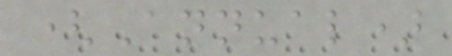(Annual)
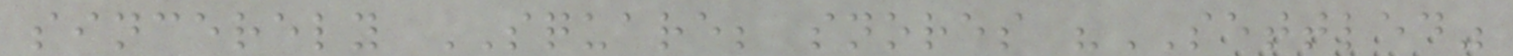sincerely SQUARE; snores "SETTLED"
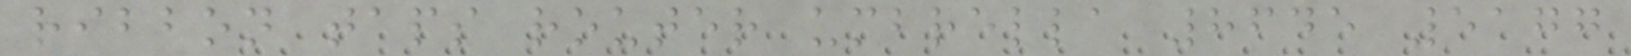ribbon taps router umbrella 8645 5177
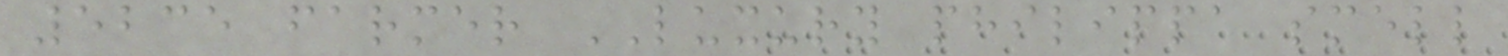5235 farmer LUXURY philippa smell
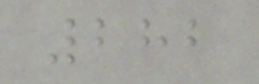282
